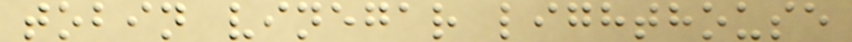tobin vinegar lighthouse
